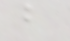but
